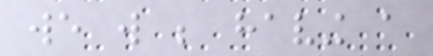we will be having a
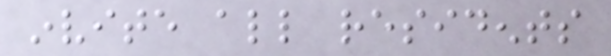invite all residents
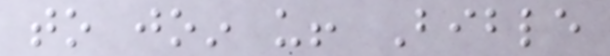to join us! Bible
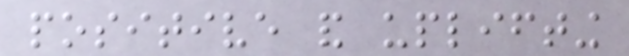positive and uplifting
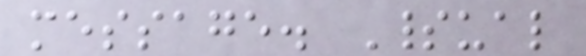message. Spiritual
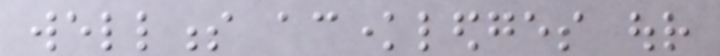wellness acknowledges our
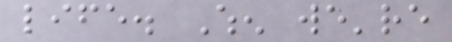life. When we're
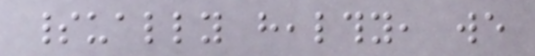spiritually healthy, we
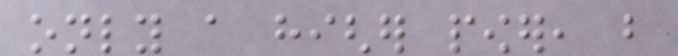only a higher power, but
